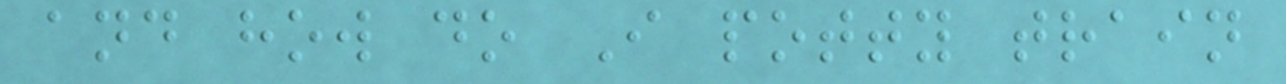and how do I potty train
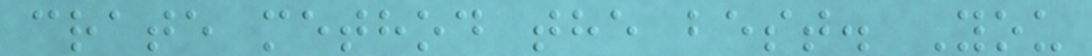crate method the best. You
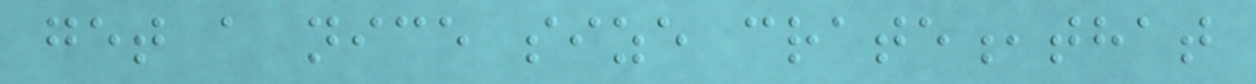get a nice size crate,that
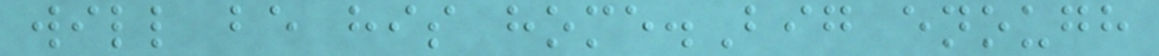will be his home.Big enough
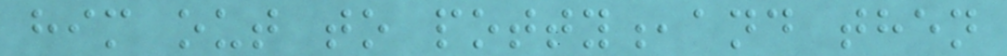him out to potty,and then
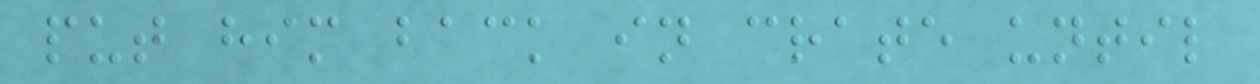put him back in crate until
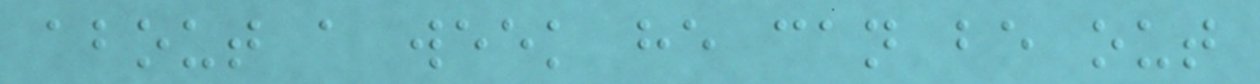about a week he can be out
